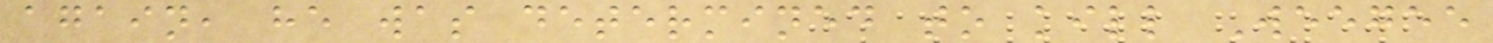again, he was determined to kill Weegee
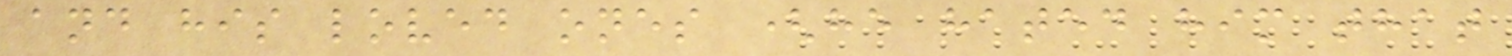and his loved ones (he hated him that
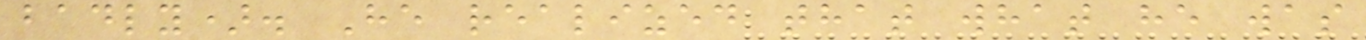badly). He realized that what he was
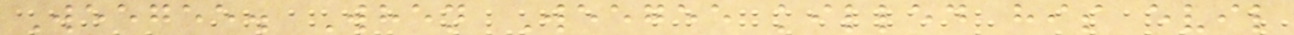Weegee. When Weegee killed his evil
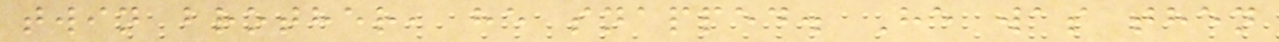twin brother, he snapped. He was then
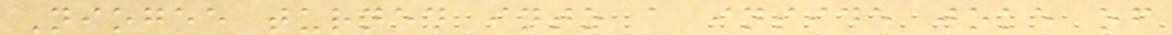Niogee turned into a inside joke of
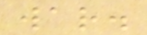war.
